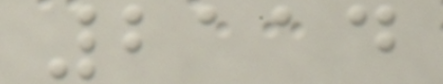2114
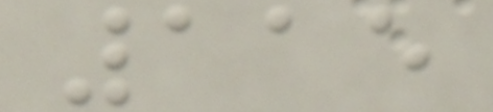115
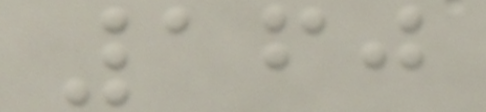160
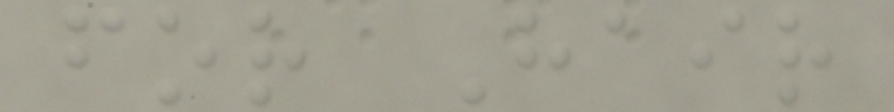for Hair
